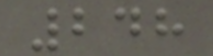248
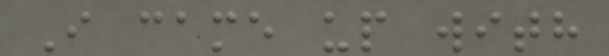I came up with
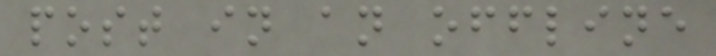post in an offline
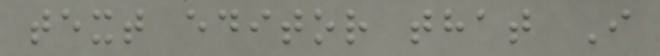text editor that I
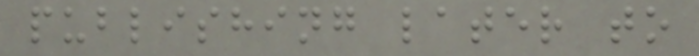publishing later to
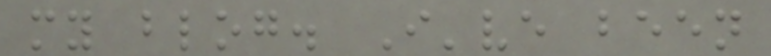my blog. I've been
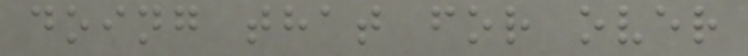doing that for over
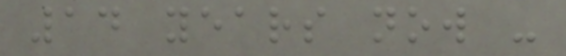14 years now -
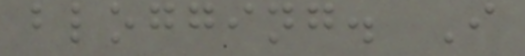blogging. I
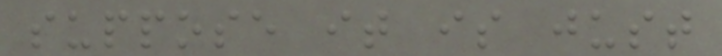suppose it is just
